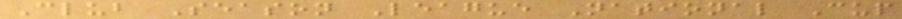Club Season League National Cup
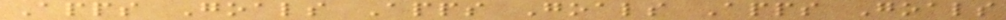Apps Goals Apps Goals Apps Goals
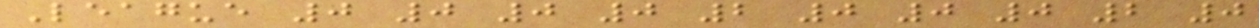League 0 0 0 0 2 0 0 0 2 0
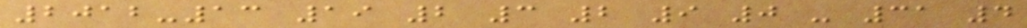2012-13 19 2 3 2 9 0 - 31 4
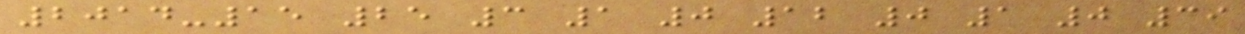2014-15 25 3 1 0 12 0 1 0 39
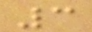3
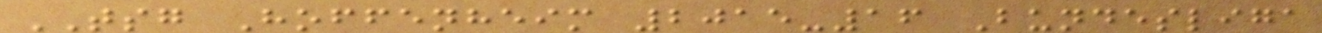TSG Hoffenheim 2015-16 Bundesliga
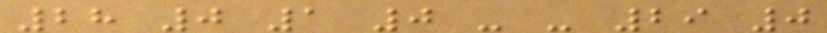28 0 1 0 - - 29 0
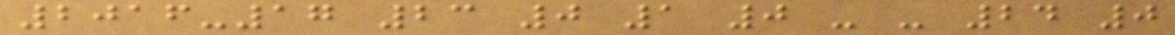2016-17 23 0 1 0 - - 24 0
